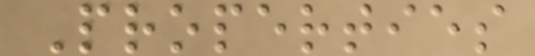Properties
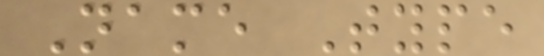Name Type
